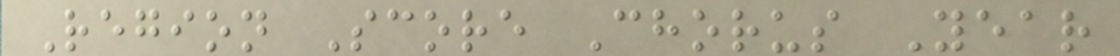Region Score Chorus Year
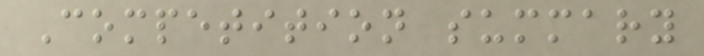Competition summary
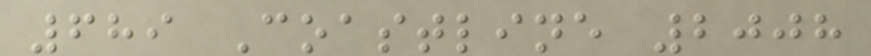689 Coastline 2008
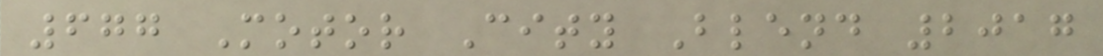677 Motor City Blend 2017
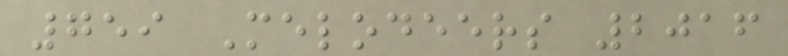759 Melodeers 2016
